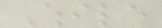While
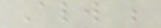Always be
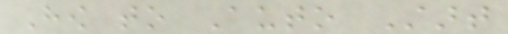How to Auto Start
